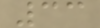33
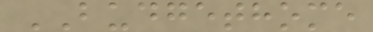BUDGETHOME
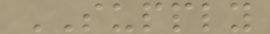SUPPLY
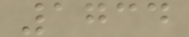1734
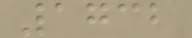1732
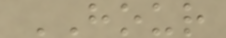HOUR
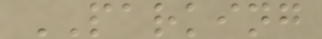PARKING
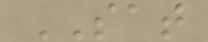SAT
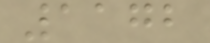1172
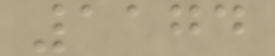1174
